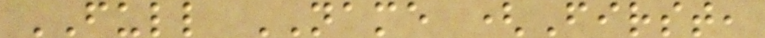FULL NAME (First,
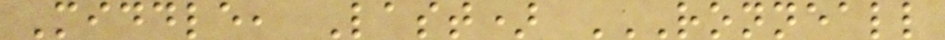Middle, Last) RONNEALL
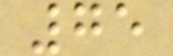75
